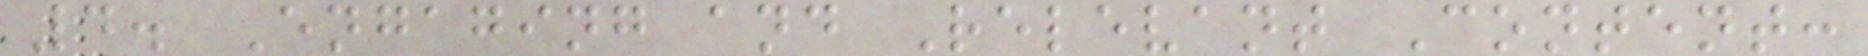4. Engaging and Relevant Content:
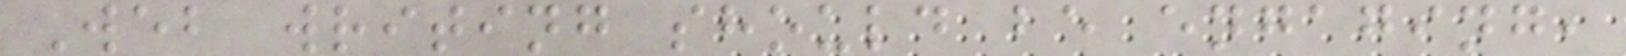Web writing should be engaging,
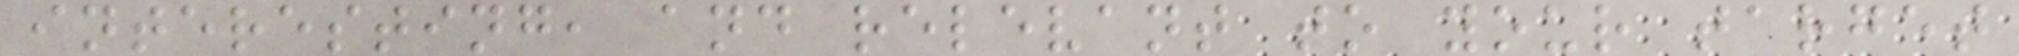interesting, and relevant to your target
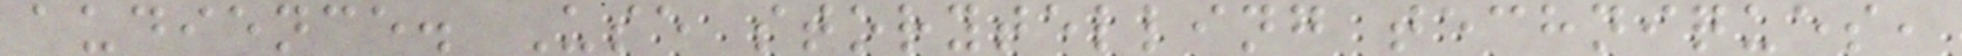audience. Use storytelling techniques,
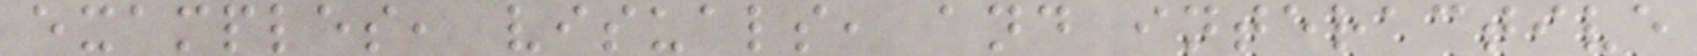examples, visuals, and interactive
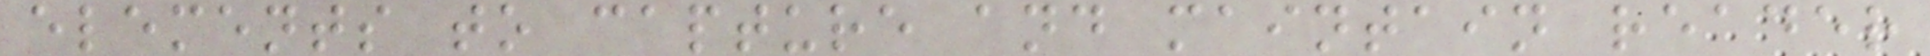elements to capture and maintain reader
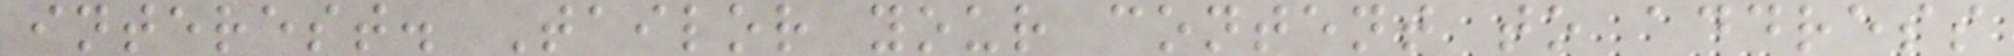interest. Tailor your content to address
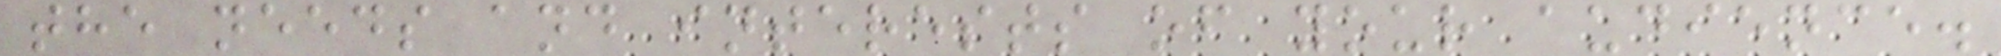the needs and interests of your audience.
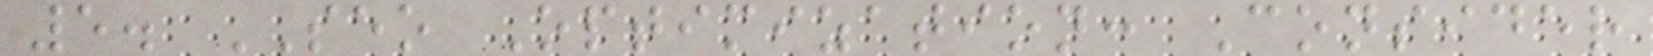5. SEO Optimization: Consider
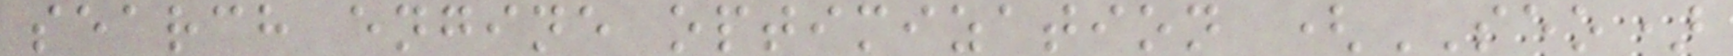search engine optimization (SEO)
